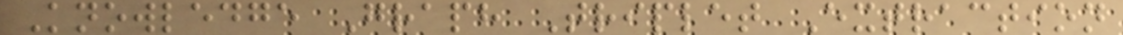Knowledge Graph Triplet Extraction
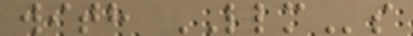with LLMs
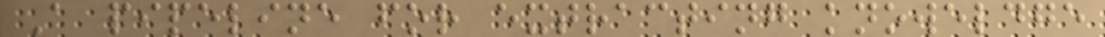A pipeline for extracting knoweldge
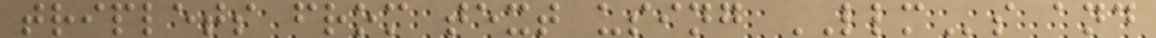triplets from text using LLMs and
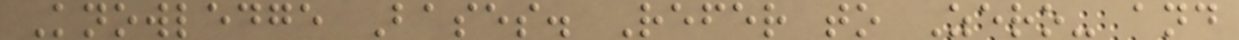Knowledge Bases. Refer to Zero- and
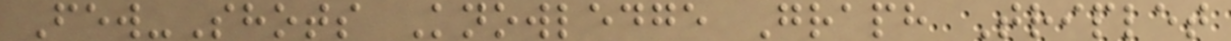Few-Shots Knowledge Graph Triplet
